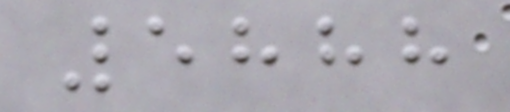5888
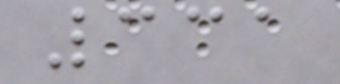331
